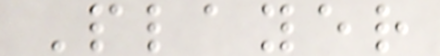Player
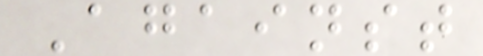Against
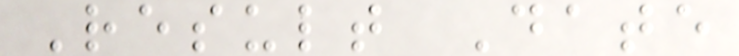Result Date
